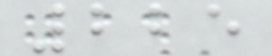225
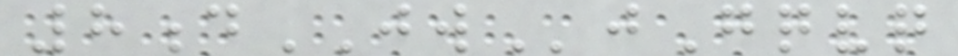8dJWjGqvq
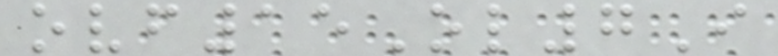ovf15Ol7I
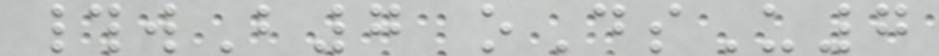#wB7 oDsU7
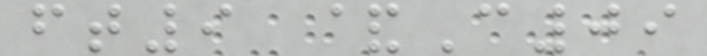ft9 &C09
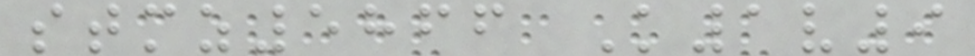stmz5866 K1v9
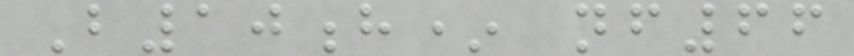B10h* nf66
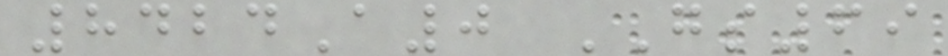8424A0 GS69
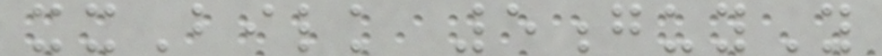xxBilk 5guyY
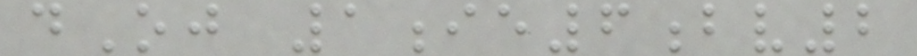dOj 1ie6bv2
